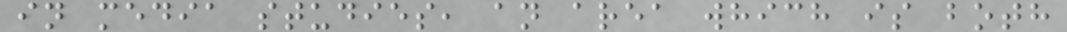in media studies, an area which is both
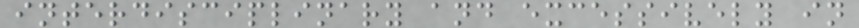interdisciplinary and excessively in
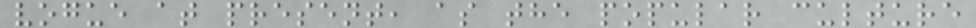vogue at present, as the popular culture
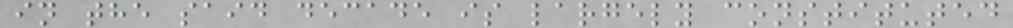in the said decade is largely constituted
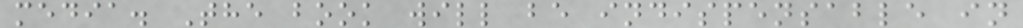media. The book will be indispensable in
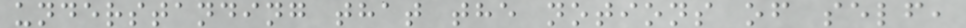understanding that the notions of self,
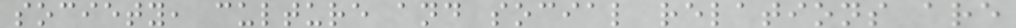society, culture and social relations are
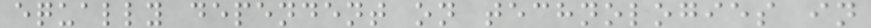equally dependent on technologies in
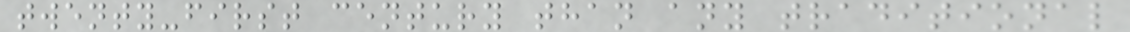twenty-first century than any traditional
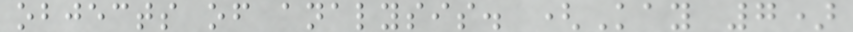objects of analysis. (Kay 7)
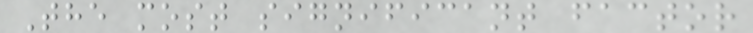The most significant factor
